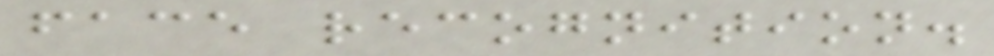face recognition.
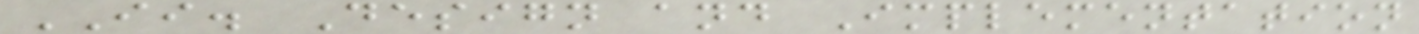II. Design and Implementation
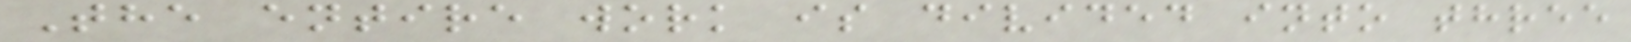The entire work is divided into three
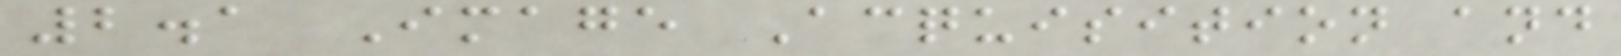2.1 Image Acquisition and
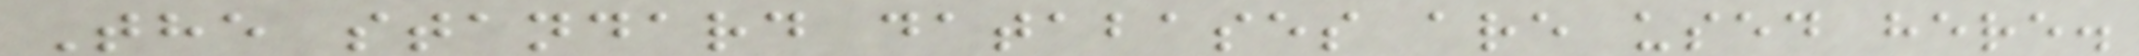The standard databases are used here.
